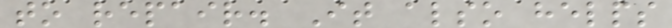to repair. It also helps
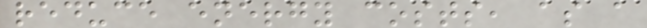reduce energy costs, as a
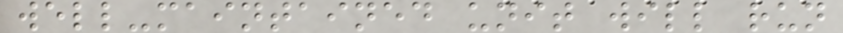well-maintained unit will run
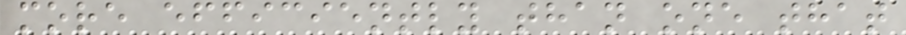more efficiently than one that
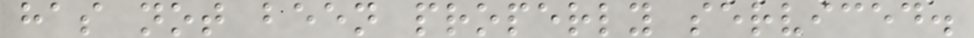has not been properly serviced.
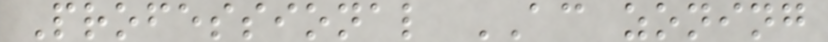Professional AC zoning
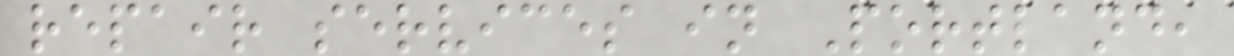repair services in Portland,
